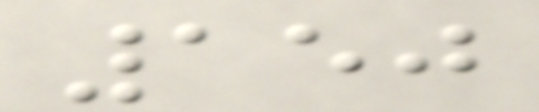150
